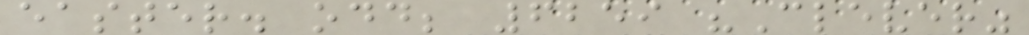easter. odd; 6259 "Clever"
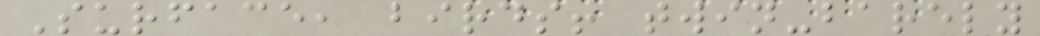Surface, birds! twin-barely
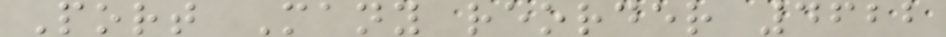Port Many reorder 4622
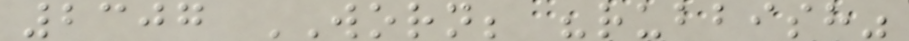2307 WORN; "rubbish"
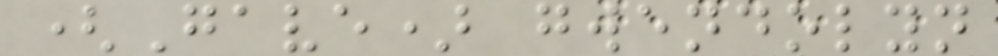(Gave) gwendolyn
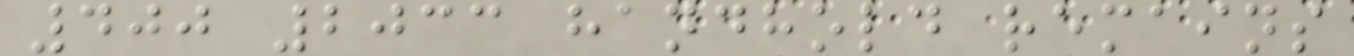400 2033 handhold remains
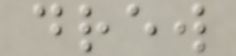drew
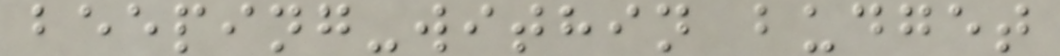beeping-within budget
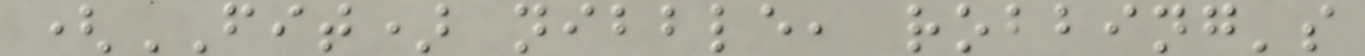(FIT) nibble, robbing's
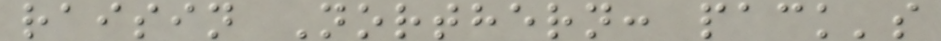raisin Northern: pack's
